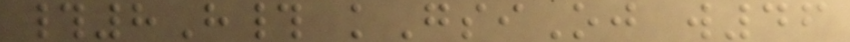#8H# kGsiOj w46
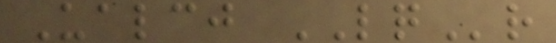Ualcj LQr
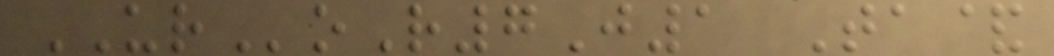URoR7J1 Ta&
